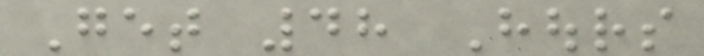Get 48 Hours
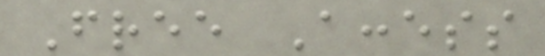Free Access
